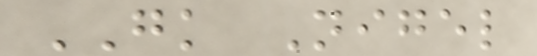GK Nigel
